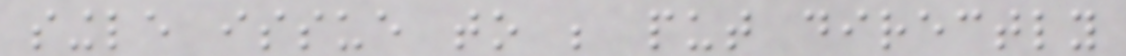single issue to be put directly
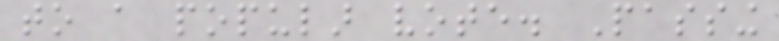to a popular vote. Passing
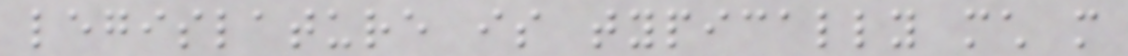legislature is typically much more
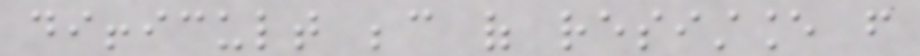difficult because of resistance from
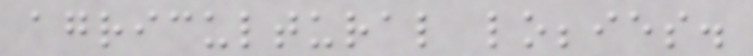agricultural lobbies.
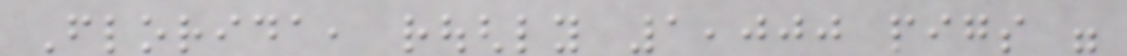Florida, roughly 1,000 pigs were
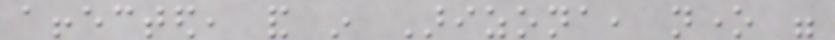affected, and in Arizona, none were
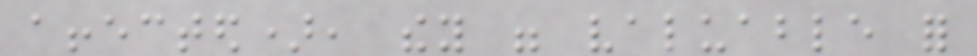affected), they were valuable for
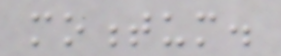momentum.
